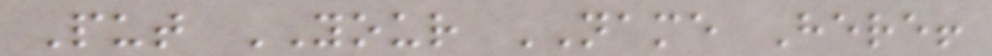Put YOUR NAME Here!
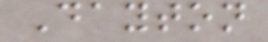Dayton
